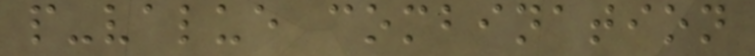p-value combination
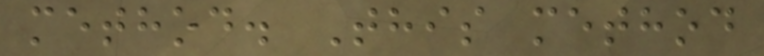method. This method
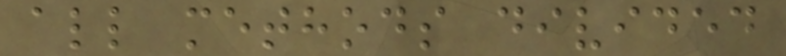all methods divided
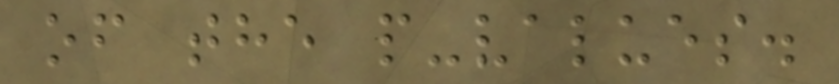of the p-values.
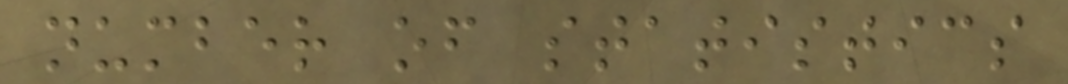number of statistics
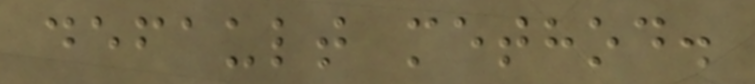default method.
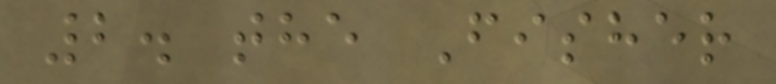2. the Fisher
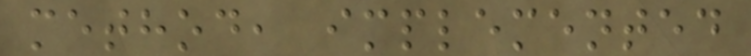method, implemented
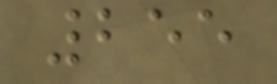255
